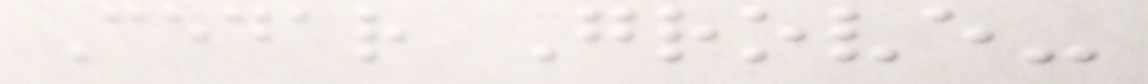Cedar Grove-
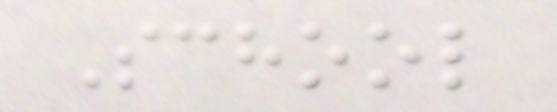School
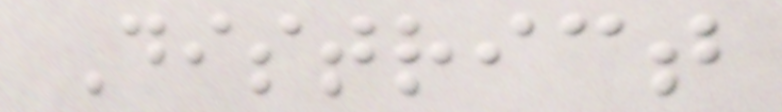District
